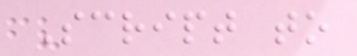Script to
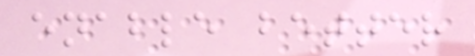enable better
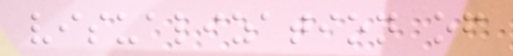visualization of
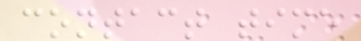contact time
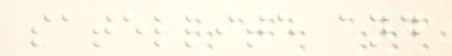satellite and
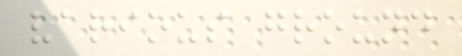various ground
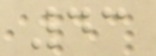43
